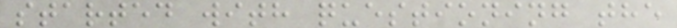started with questioning the
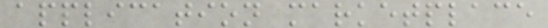application marketplace
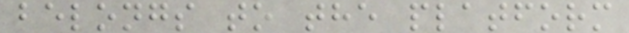belongs to the platform
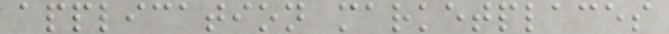application marketplaces
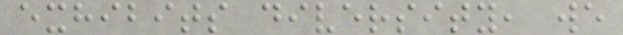exhibits diversity, we
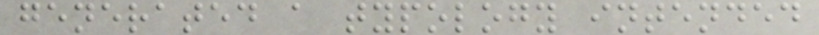generated a typology intended
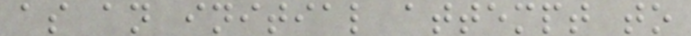as an initial attempt to
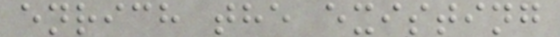enrich the existing
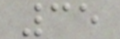35
